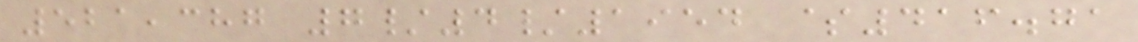521,387 7/4/1954 $416.71
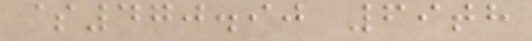$470.90 69th
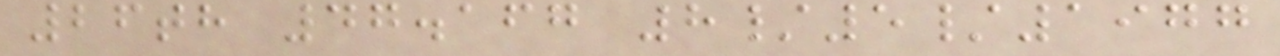26th 47.167 8/5/1977
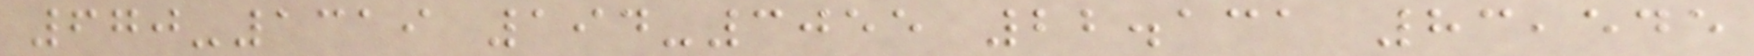670-1319 194-3055 22.131 83,545
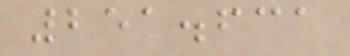251.631
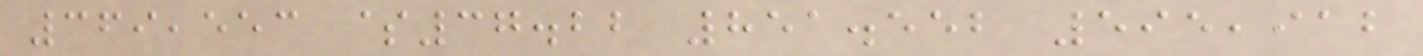369,553 $37.22 851.552 595,912
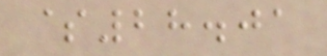$28.01
